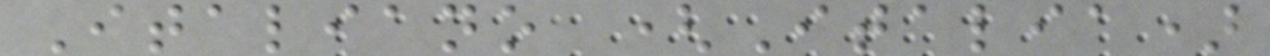Italiano (Italia)
